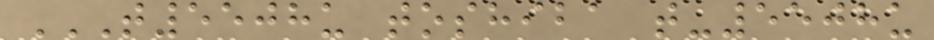T5508U TOSHIBA T-5508U
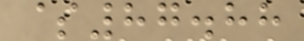$87.88
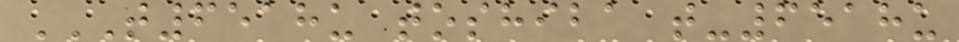T6518U TOSHIBA T-6518U
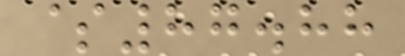$87.88
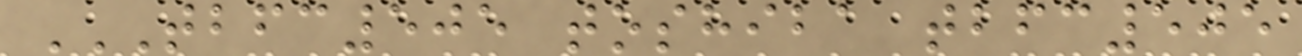TBFC505 TOSHIBA TBFC505
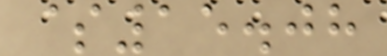$15.08
